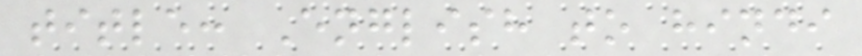title: English to hindi
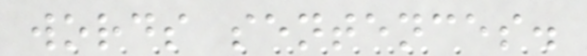words sentences.
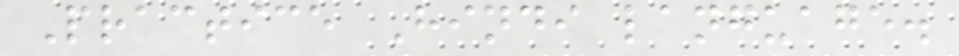Practice Hindi language.
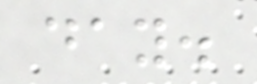day.
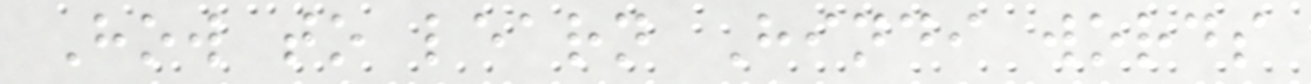How to learn Hindi words
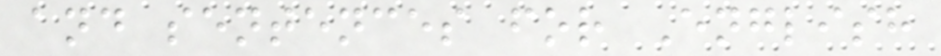and sentences for English
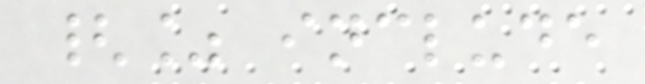{% include
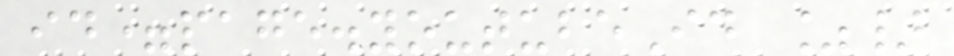id=page.youtubeId %}
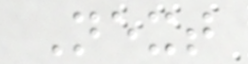Next
